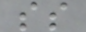ss
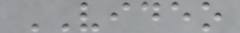VIDEO
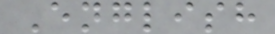English
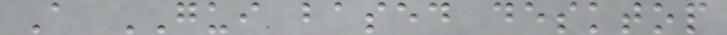A GUI based desktop
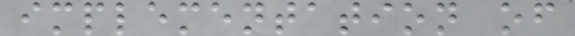implementation of
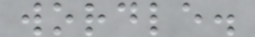wordle.
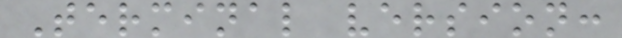Terminal version:
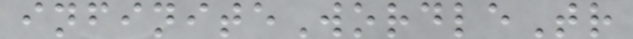infiniteWordleTr
